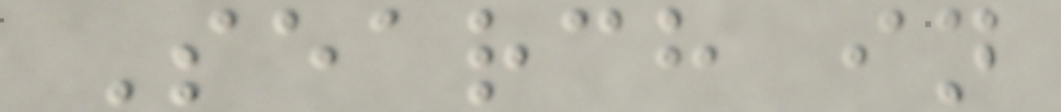Search in
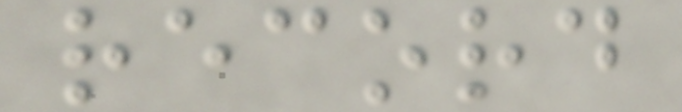record
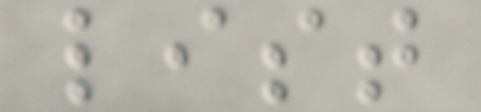list
